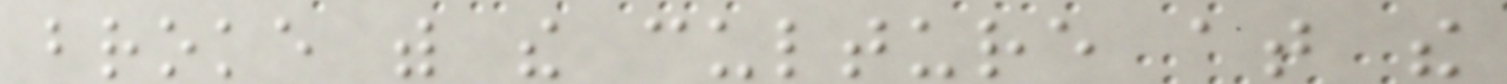broke with the culture at the
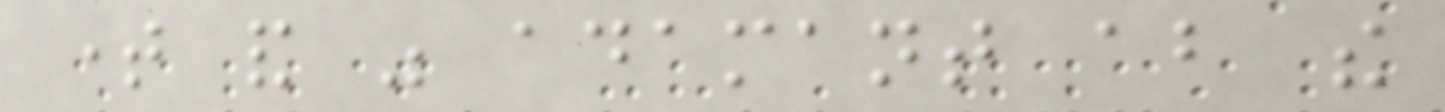time and was adamant about the
